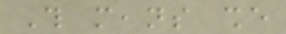This means she
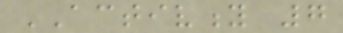ACTIVITY 7
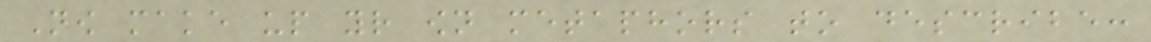Now make up your own metaphors to describe:
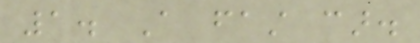1. A fast car.
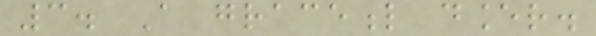3. A graceful dancer.
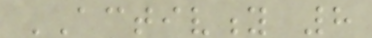ACTIVITY 8
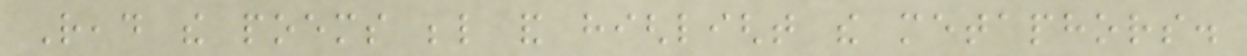Read the poems below and highlight the metaphors.
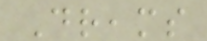Dreams
